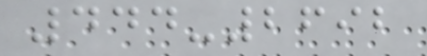444-2692
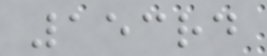153rd
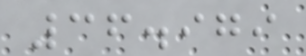36.979
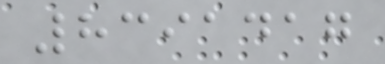8391417
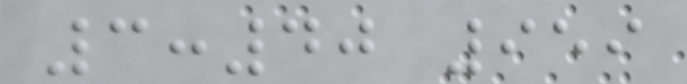3:40 959
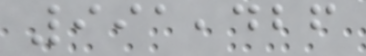991,426
